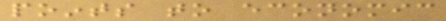points to economic
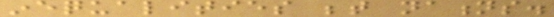inequalities between nations.
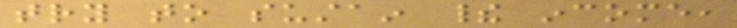try to sustain their income,
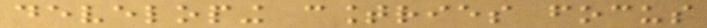developing countries focus
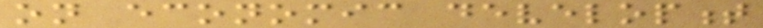on economic development
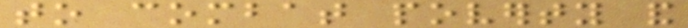to combat poverty and
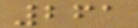261
